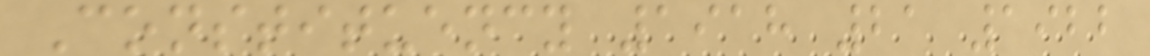Constituency 1918 21 1922
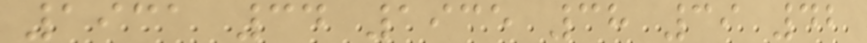1931 34 1935 38 39 42
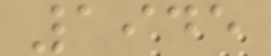1945
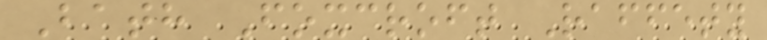Bath Foxcroft Raffety
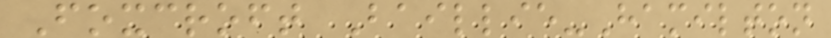Foxcroft Baillie-Hamilton
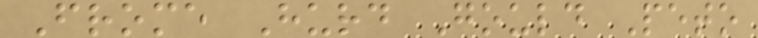Frome Hurd Gould Peto
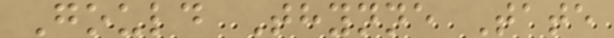Gould Thynne Tate
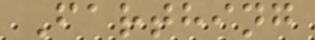Farthing
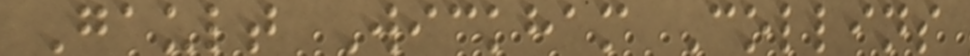Gault Wickham Collins
